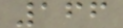166
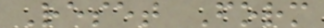Reset Form
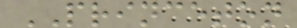PRINCETON
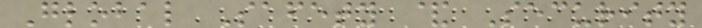Global Safety & Security
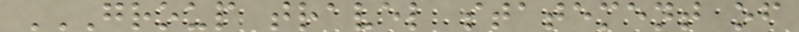GROUP TRAVEL STATEMENT OF
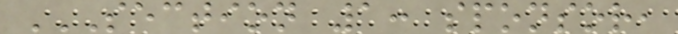SECTION 1: SPONSOR,
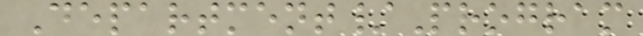Department/Program
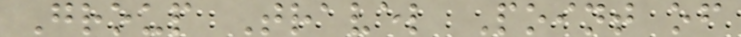Group Travel Point of
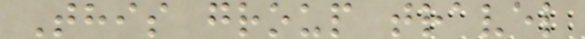This group travel
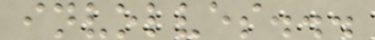involves...
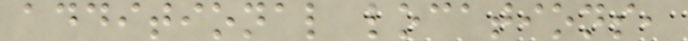additional locations,
